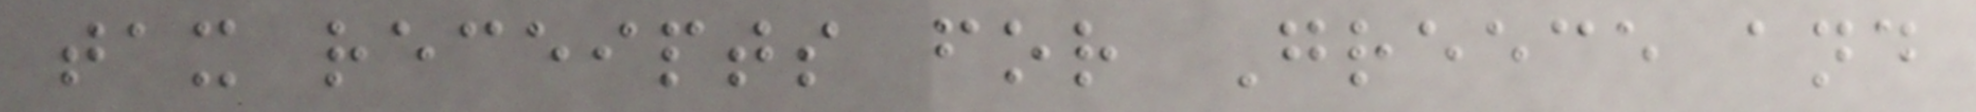tax receipts for Greece and
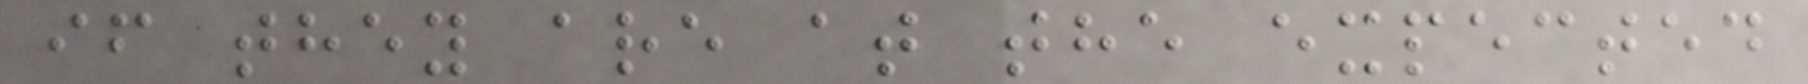if they are at the expected
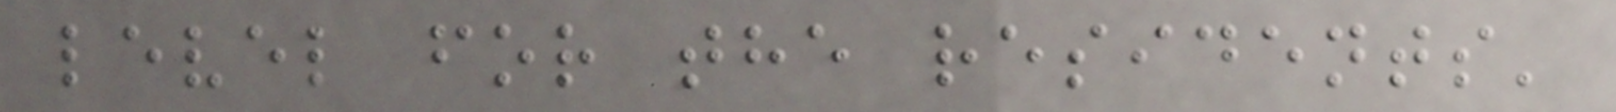level for the residents'
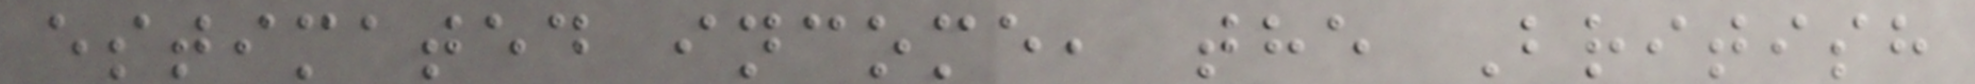estimated income, the British
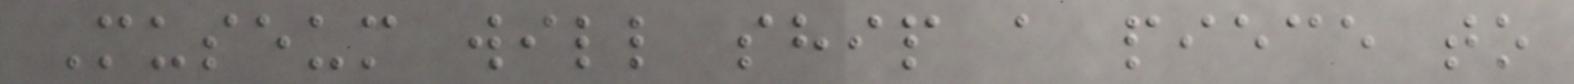Museum will ship a piece to
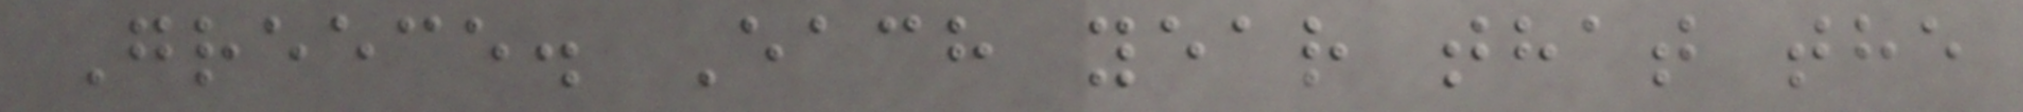Greece. Each year that the
